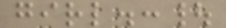girl.:|
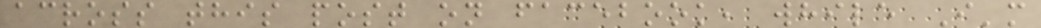across this post on facebook, while I'm
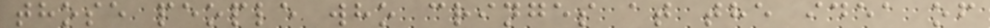those people who cringes at the idea of
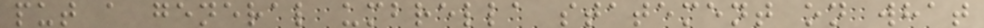put a general umbrella statement on what
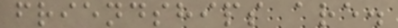friendships are.
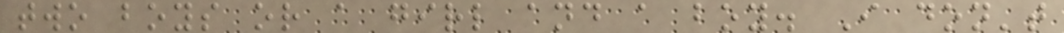two boys or a girl and a boy. I don't
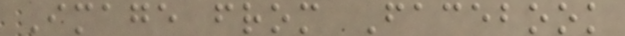Image from Facebook
